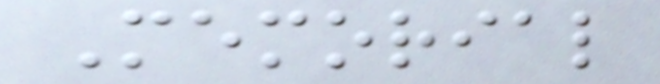Memorial
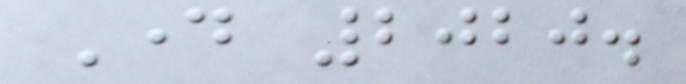Day 2020.
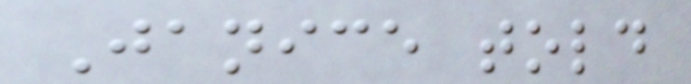Janice told
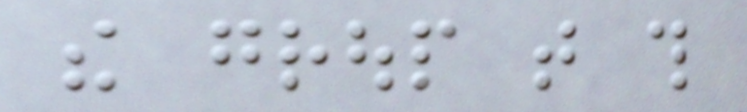the group that this
